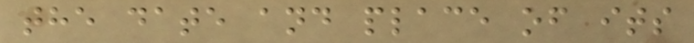the date and place of its
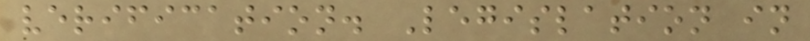verification. Legislation in
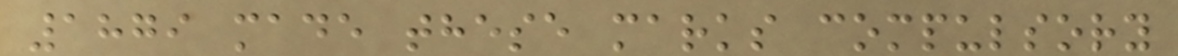1879 made these marks compulsory
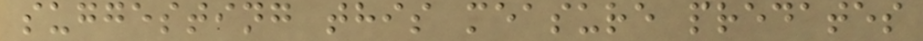suggesting this measure predates
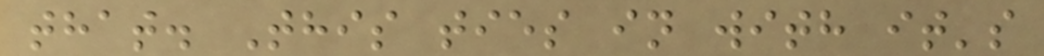that. This ties in with it's
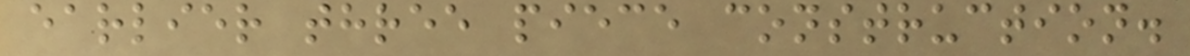earlier three piece construction.
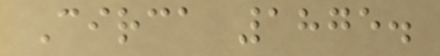Circa 1875.
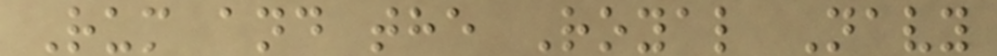Rum and the Royal Navy
